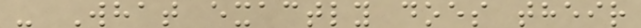- What exactly does their
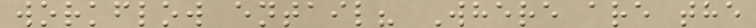workflow entail? Where are the
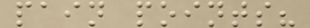pain points?
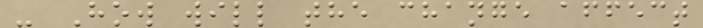- How will the change affect
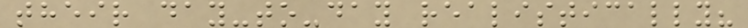their day-to-day realistically?
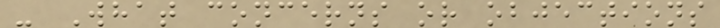- What concerns or objections
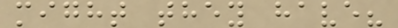might they have?
